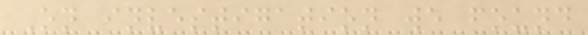On investigation we found
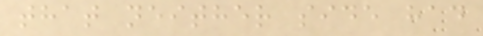that neither side had
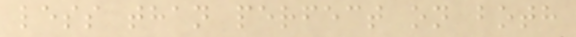less than perfect on both
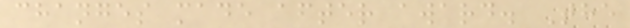changes made after award. The
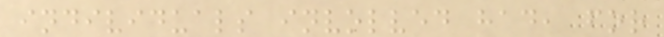individuals involved had, for
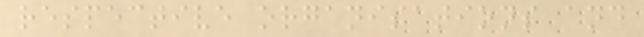respective organisations and
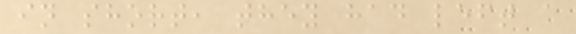in short, they had left a
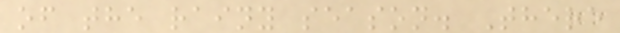of the rainy season. There
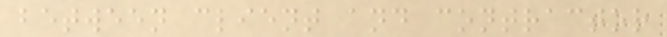between client and contractor
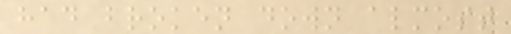had broken down almost
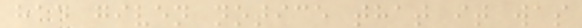had given notice that it was
